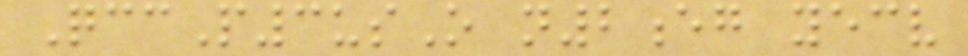QccP3usO n2eg yecv
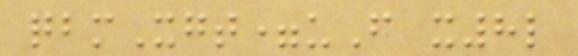qbmXgt=uF x8l
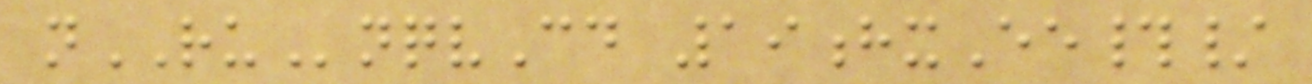nRUnqvCd 19hxEe#/
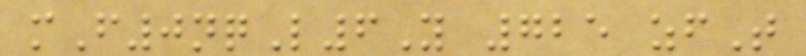mF0nqL6Y 725 zfT
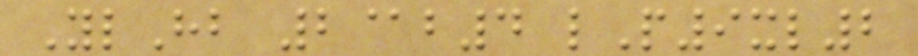YlHb 2@b4 lP9xl2
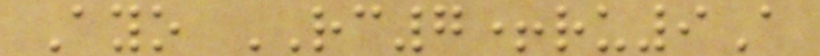Ayo RC7+ru9A
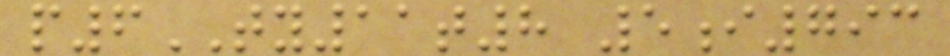p6TY11t8 5i793
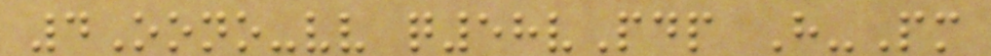4Oono-vv q58vPdp H-Pm
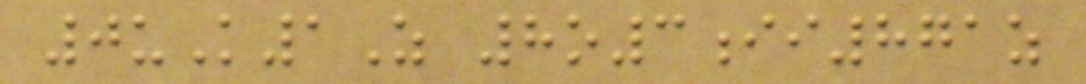0uK1Z 8o3ii871z
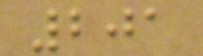201
